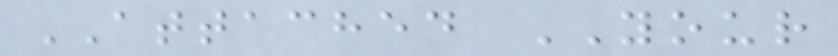ATTACHED YOUR
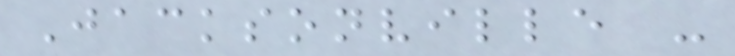Jacksonville -
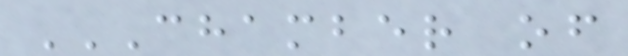CHAMBER OF
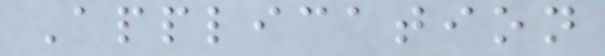Application
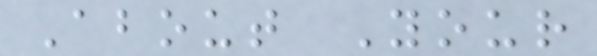About Your
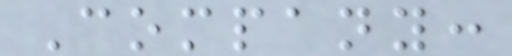Company:
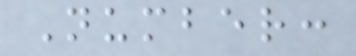Number:
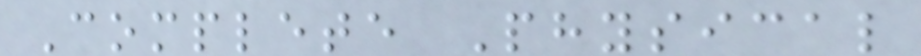Complete Physical
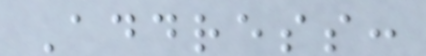Address:
